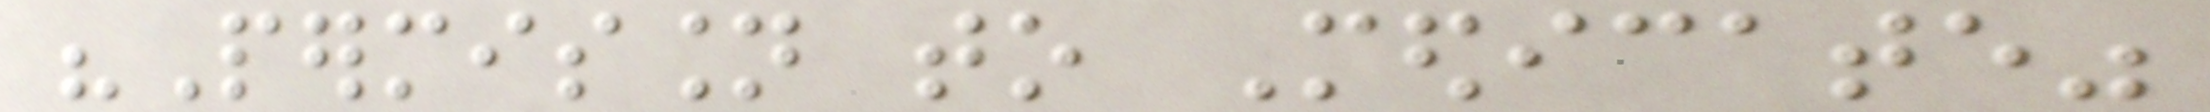"Permission to Medicate"
